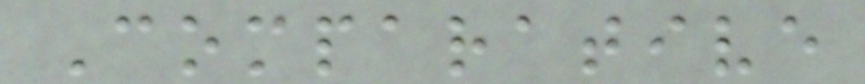Comparative
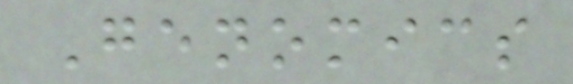Genomics
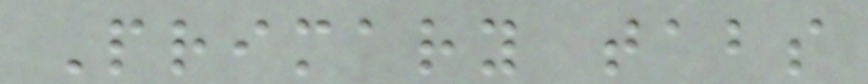Primary tabs
